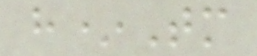h*Tm
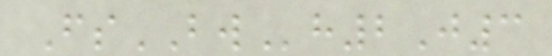FsBWh2J3
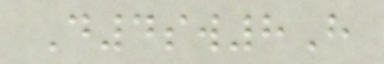D4sw8H
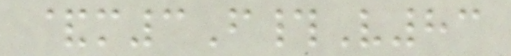&m3F#V83
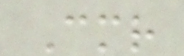Cmr
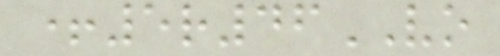+5r46VO
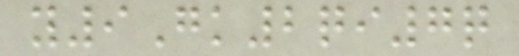y9Gk2qi7q
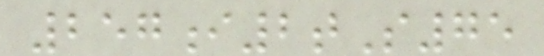257i2tS75
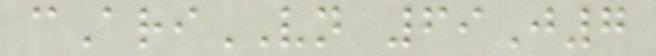cAriVN 69J7
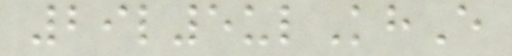29l5ulKhE
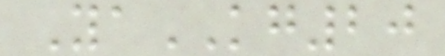YaKG20
